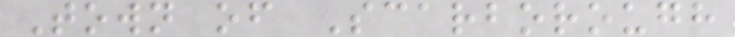Town of Scarborough
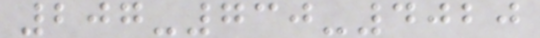207-730-4020
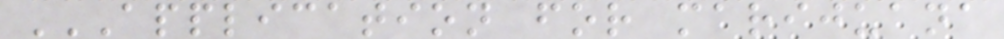APPLICATION FOR MARIJUANA
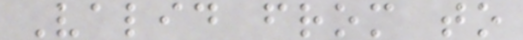Valid from to
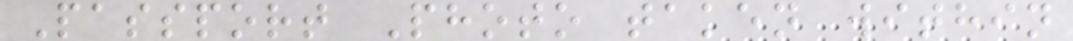Passport Photo taken within
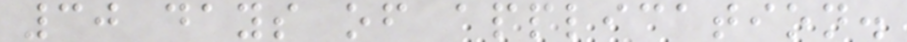30 days of application.
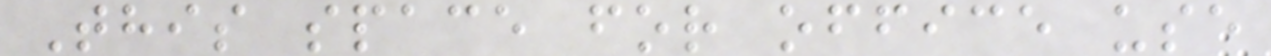This space for office use
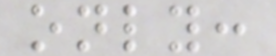only:
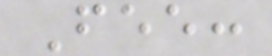Fee:
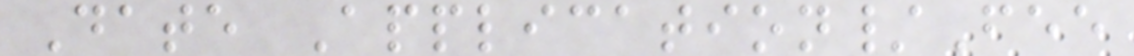Date Application/Fee
